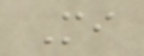Mi
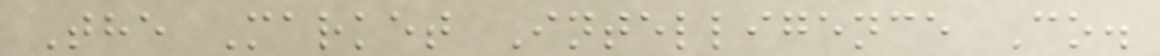The Market Intelligence Co.
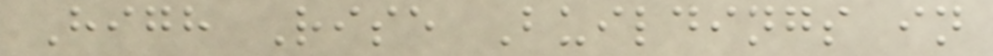High Rise Buildings in
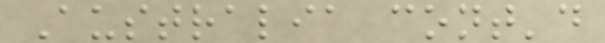Australia cont'd
